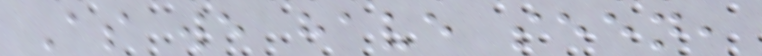As we have seen,
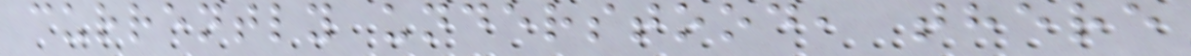currently understood, there
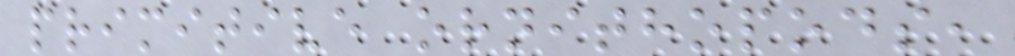primitive ornithopods,
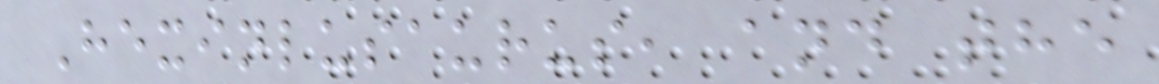Hexinlusaurus, and the
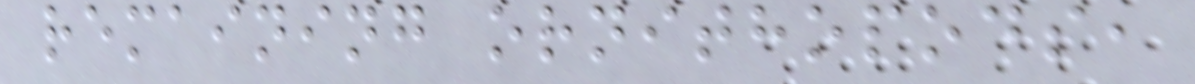remaining ornithopods,
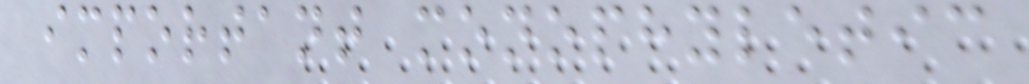important monophyletic
